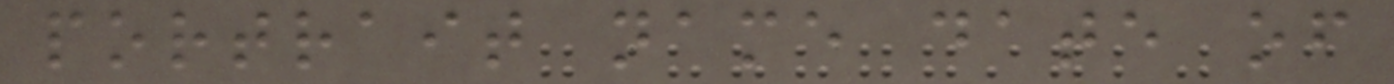portrait name date of
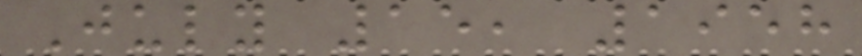July 15, 1958
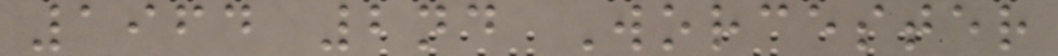1964 2nd Worcester
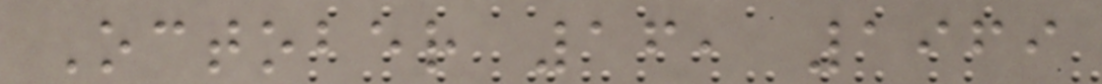October 16, 1969
